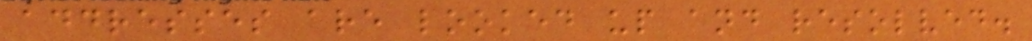addresses are looked up and resolved.
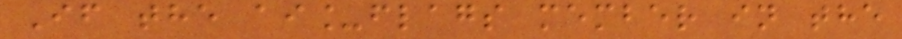If the ai_flags member in the
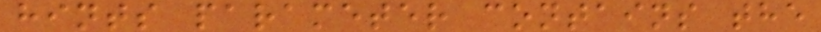hints parameter contains the
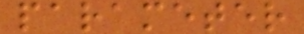parameter
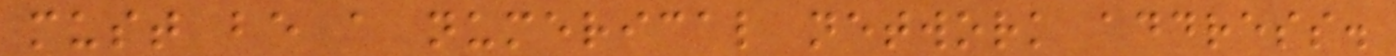must be a numerical network address.
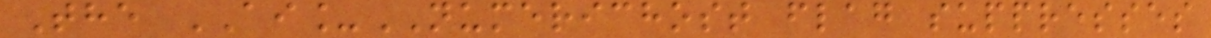The AI_NUMERICHOST flag suppresses
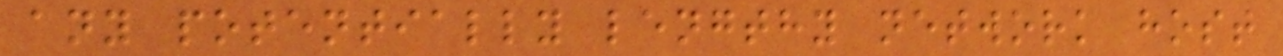any potentially lengthy network host
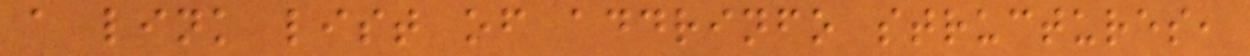a link list of addrinfo structures,
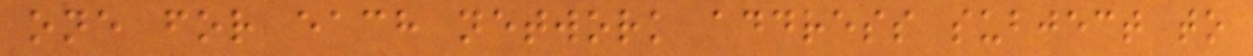one for each network address subject to
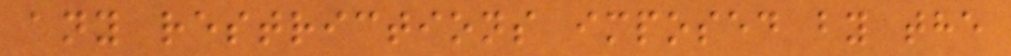any restrictions imposed by the
